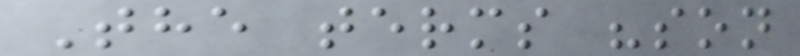The terms "son
